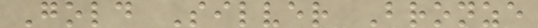Gold Silver Bronze
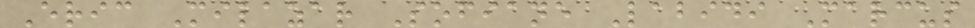Eric Milazar Sofiane Labidi Marcus
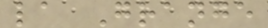la Grange
